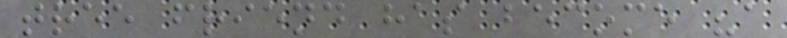tree friend has become "a
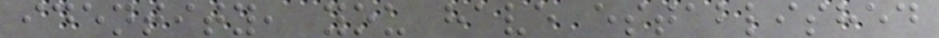identity, you have established
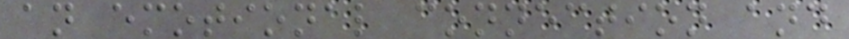an emotional connection and
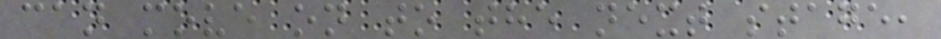can move on to the next stage,
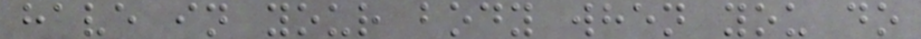have in your body when you do
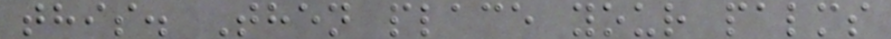this. Then place your palms
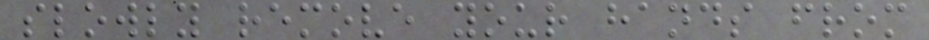slowly remove your hands from
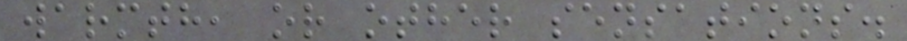warmth, or other sensations.
